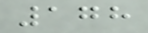178
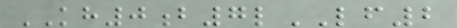KH0b7lLF2
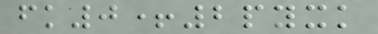fk0+2pyxk
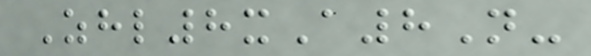Zhl8xA8N-
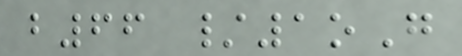b66 /1oG
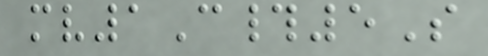mv1C#5S
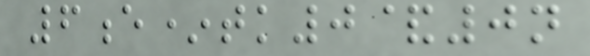6e*tk0&0n
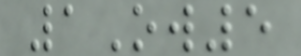1Ow5
